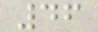46
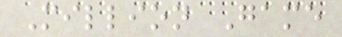Million Game
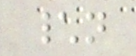\n
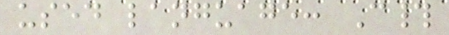used language: C#
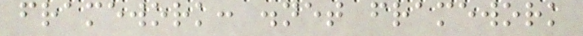framework: .net framework
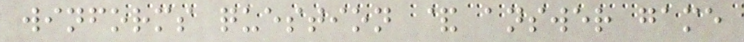winforms question & answer game
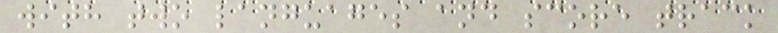with two languages and score track
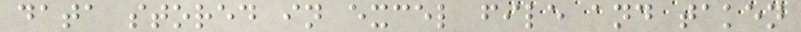data stored in excel file and taken
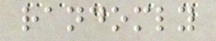randomly
